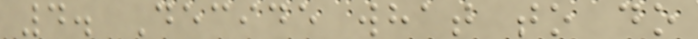4. Decide what to do
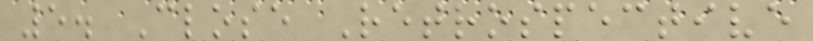5. Close Retrospective
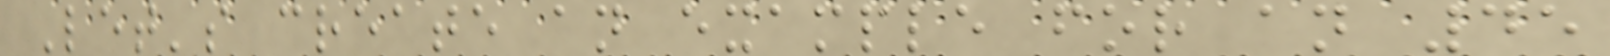Let's create an example for an 45
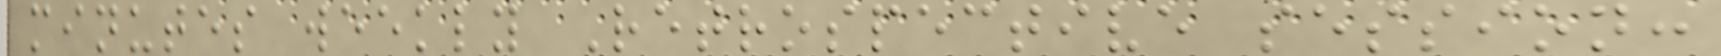minutes weekly Retrospective session:
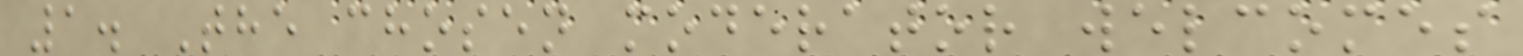1. The chosen moderator welcomes
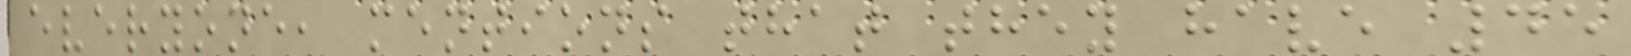everyone, mentions that they have 45
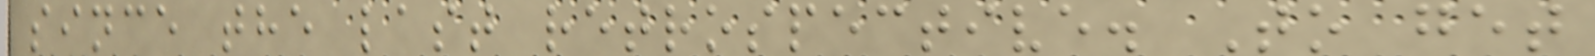since the last retrospective. To get
